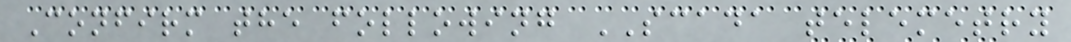Confirm the following SCADA telemetry
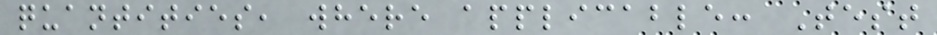quantities, where applicable: Test
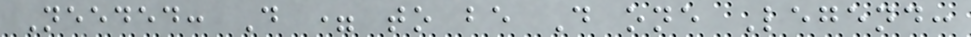Needed: D = to be D one Legend:
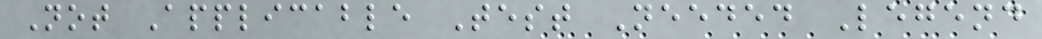Not Applicable Test Needed Legend
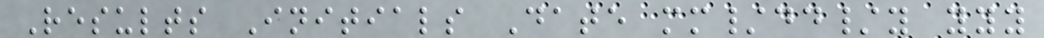Results Initials Date mm/dd/y yyy
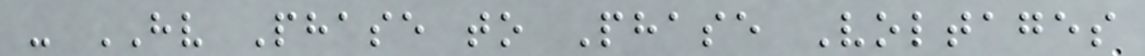- HV Phase to Phase Voltages
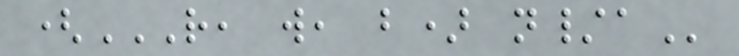(R, W, B) N/A
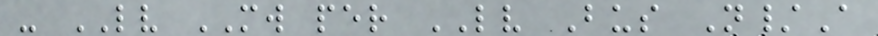- LV MW per LV Bus N/A
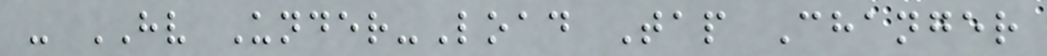- HV Under-Load Tap Changer
